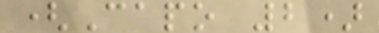(Capo 2)
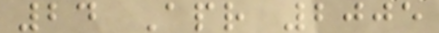24 Apr 2005
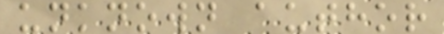unknown author
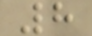8
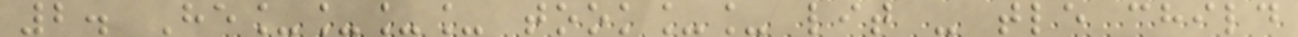2. He____ took__ lit - tle child
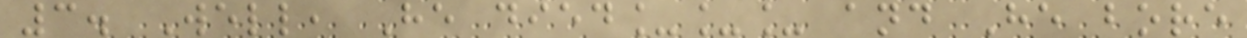3. Well, He died___ and He bore
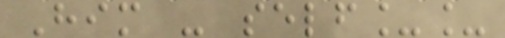Him - self__
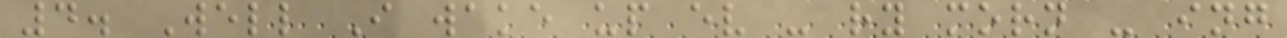4. Well I wake up ev - ry morn - ing
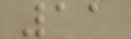11
